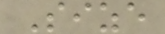Size
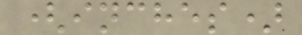(inches)
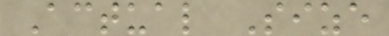Actual Size
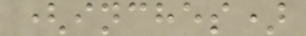(inches)
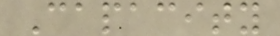Capacity
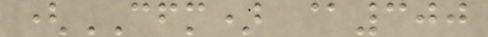(CFM) @300
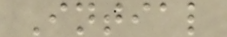Intial
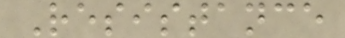Resistance
